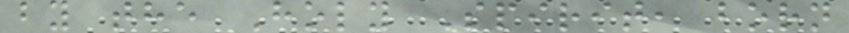by the Holy Spirit, born
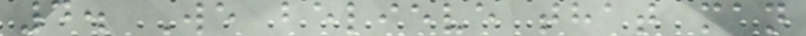4. We believe that man
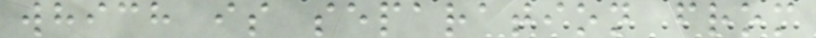which is separation from
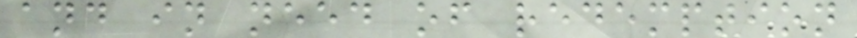and in need of redemption
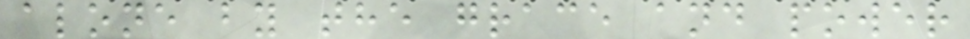alone by the grace and power
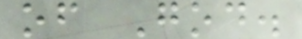of God.
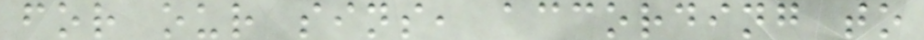for our sins, according to
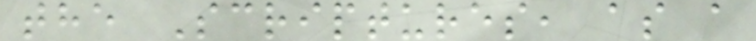the Scriptures, as a
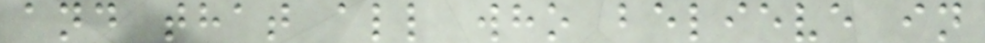and that all who believe in
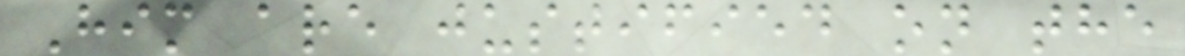Him are justified on the
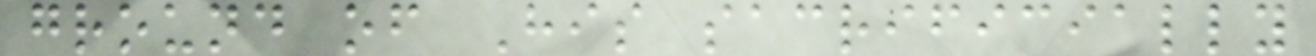ground of His sacrificially
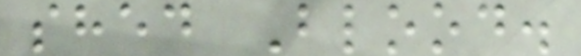shed Blood.
